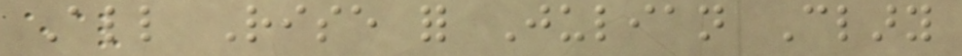All Rise for Julian Clary
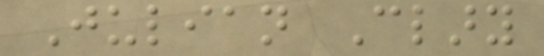Julian Clary
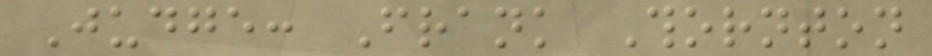Judge: Frank Thornton
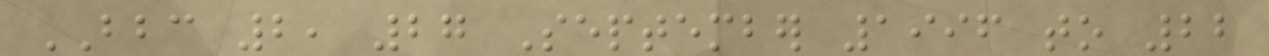BBC 2, 27 September 1996 to 22
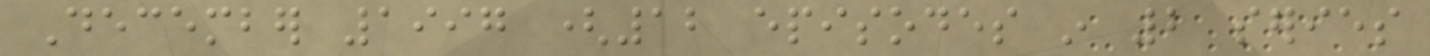December 1997 (12 episodes in 2 series
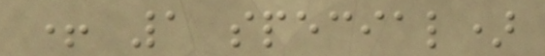+ 1 special)
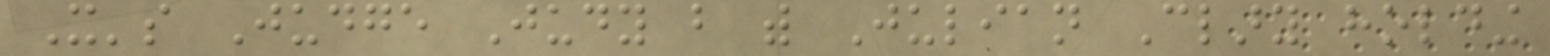It's Judge Judy but with Julian Clary holding
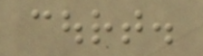court.
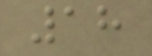18
